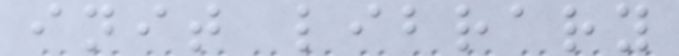init library
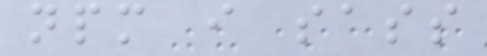npm i sass
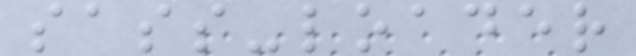sass-loader
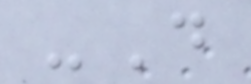-D
